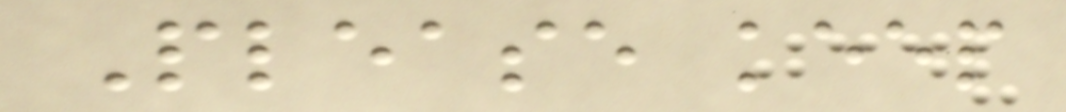Please keep
